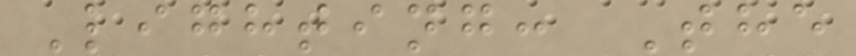Lighting: The
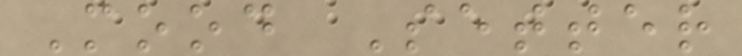Mood Setter
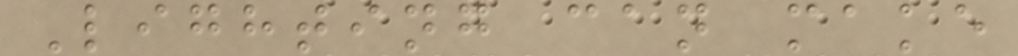Lighting can make
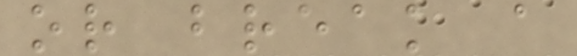or break a
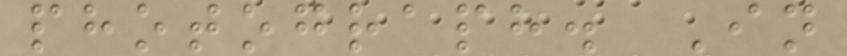photograph. In
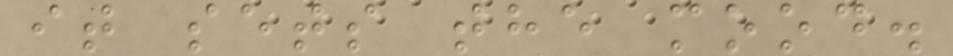it sets the mood.
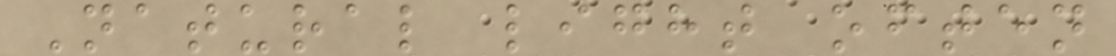Natural light often
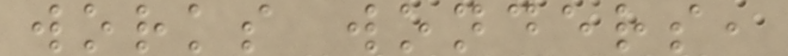works wonders,
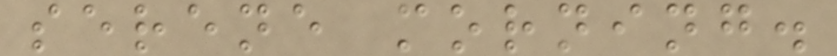serene morning.
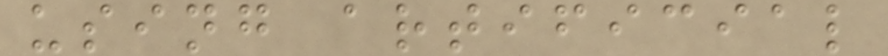using artificial
